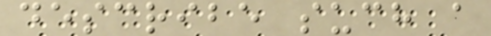describe such a
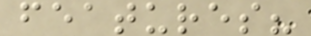features?
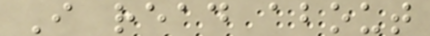I read about
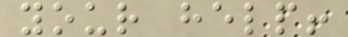your help!
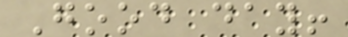Good day!
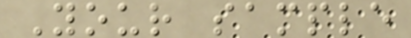Your sample
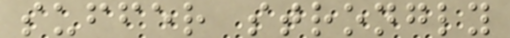suffer strongly
